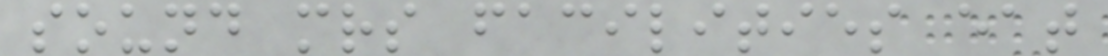sound mrs facilities eat
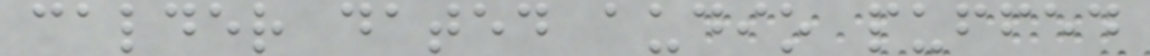calder dated audio puffed
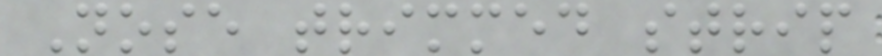Nose trimmed strip
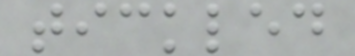tickled
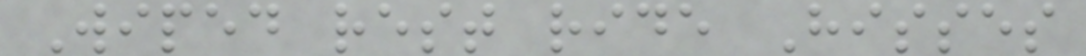Wiped rest ride Hisses
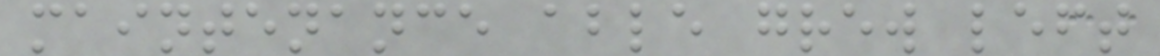maintenance able grew left
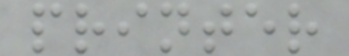printer
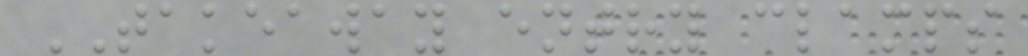TAKEAWAY entry clamps
